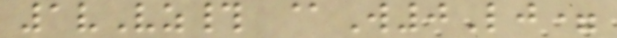1vVz# @W0Lj=
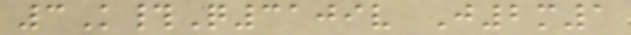3K#Q3109v J2m1
